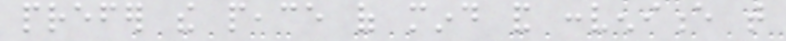prefer the peace of mind and convenience that
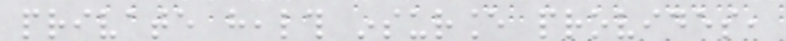private health insurance provides,
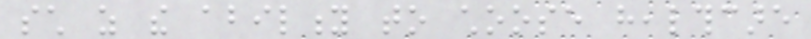such as the ability to choose healthcare
